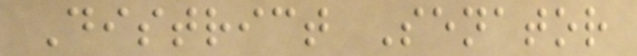District Senator
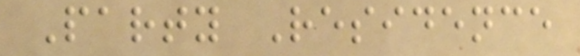Party Residence
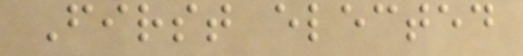First elected
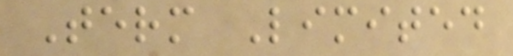Term Limited
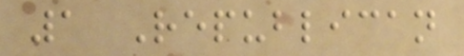1 Republican
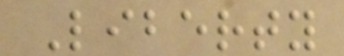Liberty
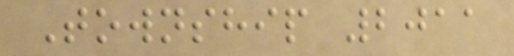Township 2011
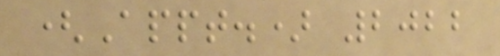(Appt.) 2022
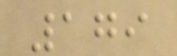179
